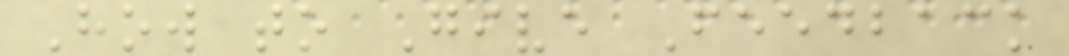How to Give Feedback
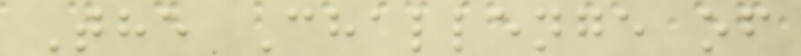The Challenge of
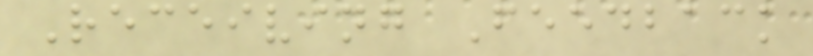Receiving Feedback
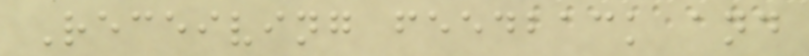Receiving feedback and
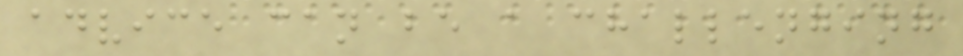advice can be a challenging
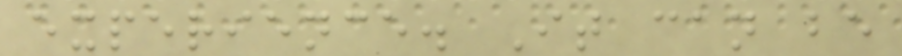experience. It can be
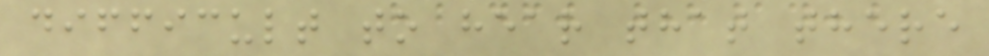difficult to hear that there
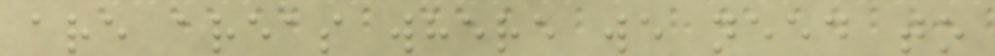are areas where we need to
